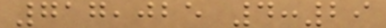717,025 4:29
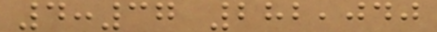4:37 282,040
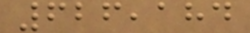626,184
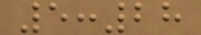5:28
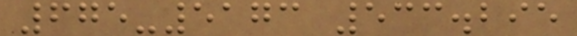675-5173 533.295
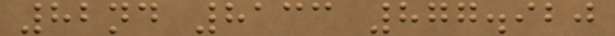82nd 8133 877.920
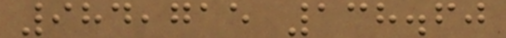984,715 138.60
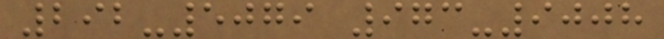292-5079 973-9008
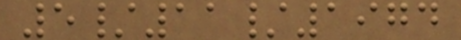5/11/1974
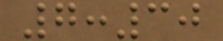7:30
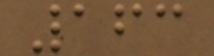163
